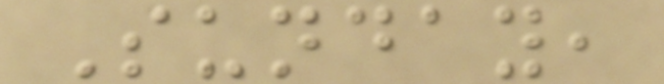Sunday,
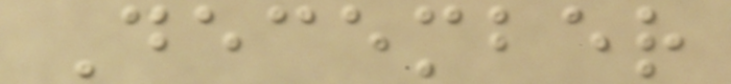December
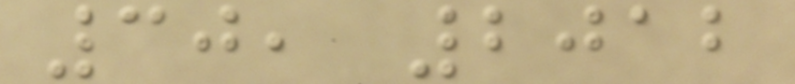30, 2012
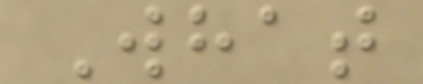What
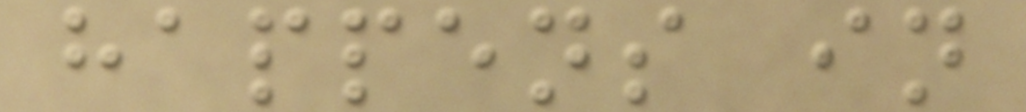happens in
